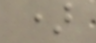)
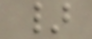}
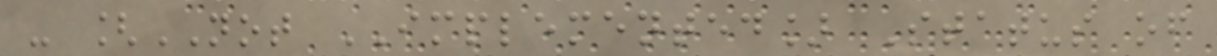- [NOT IMPLEMENTED] Status of
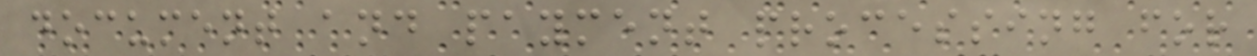document and payment processing for
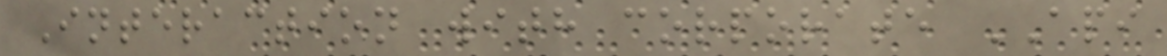Interaction with corporate API
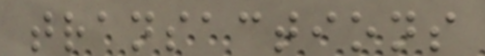transactions
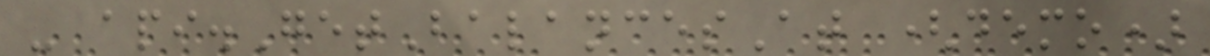- api.GetBalancesAt (demo)
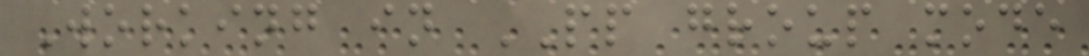Working in PP group mode
